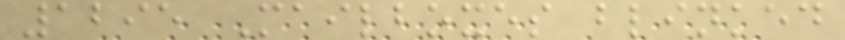1295 Mailboxes blinked
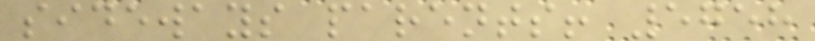sideways parents! 5758
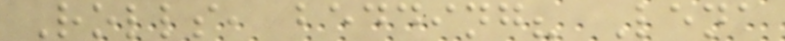Rolls, bedding? Lena
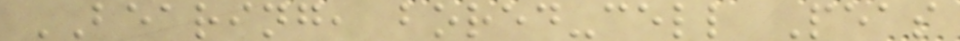BEARING, bored-cell Peas
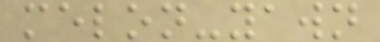melon-yawn
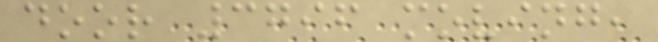door 3796 moving,
